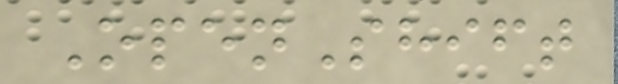OpenShift
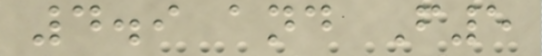4.9 and F5
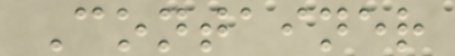Container
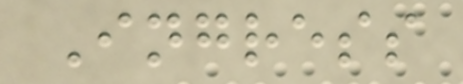Ingress
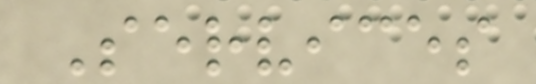Services
